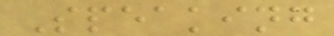Speaking
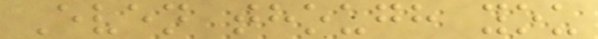Even though you
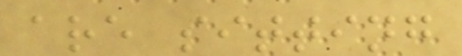are sitting
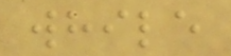while
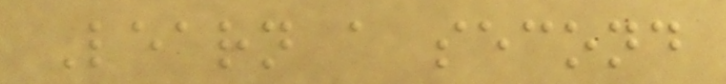Learn a second
